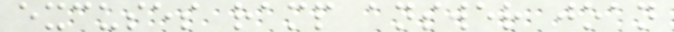excuses ramp answer joan
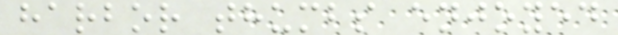harbor thumbs enjoyed
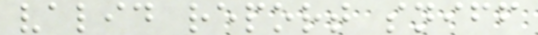valid report sniff
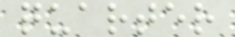quarter
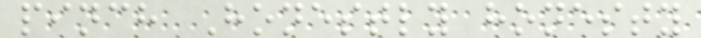pinch Honestly honesty
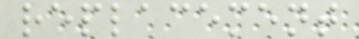replacement
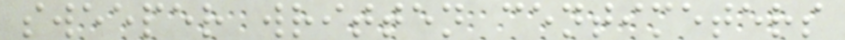sweeper written centimeters
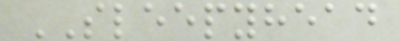SLEEPYHEAD
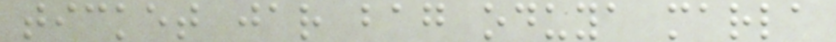ticket jar bag oduya marla
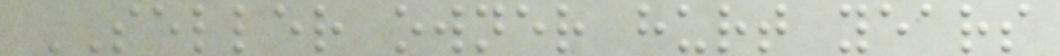SELLER owner hurt years
